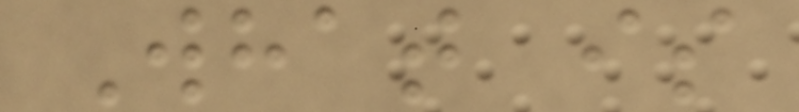What is
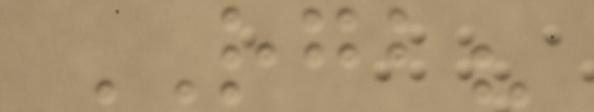RGB?
